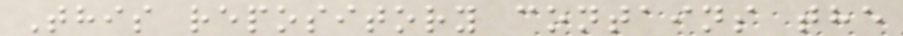This repository contains the
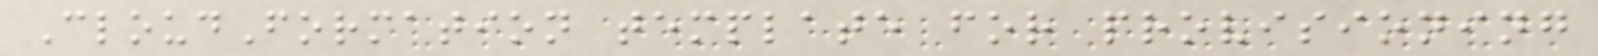CloudFormation template for provisioning
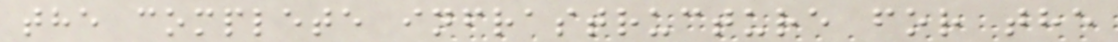the complete infrastructure for the
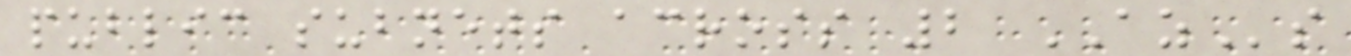public subnets across 2 AZs
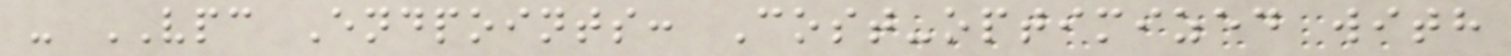- VPC Endpoints: Cost-optimized with
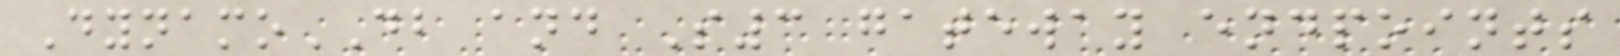DynamoDB and S3 gateway endpoints
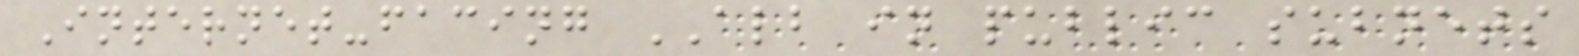Internet-facing ALB in public subnets
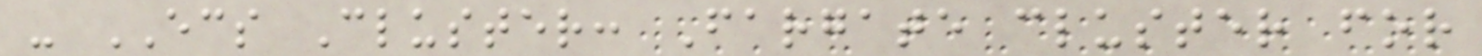- ECS Cluster: Fargate cluster for
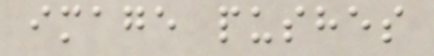image pushes
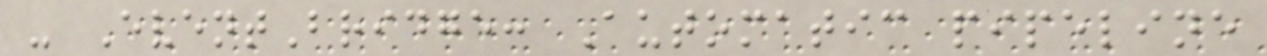- EventBridge: Automatic pipeline
